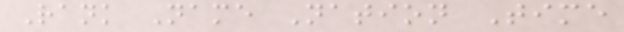Rank Name Nation Time
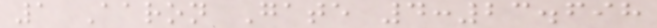1 Aaron Gate 4:23.698
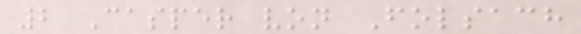2 Casper von Folsach
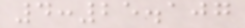4:25.107
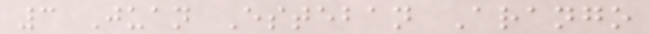3 Juan Esteban Arango
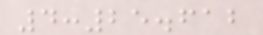4:25.612
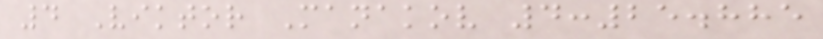4 Viktor Manakov 4:25.885
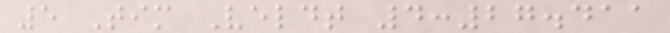5 Tim Veldt 4:27.411
